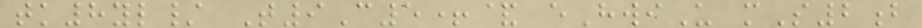tk8yl/ T9C5+& eHwiU mS2b
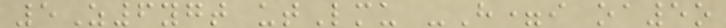5Z6ygt utLmu -H=i oa5o
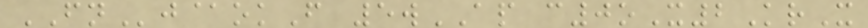FNj@okF 5wAP c0oX2KrX
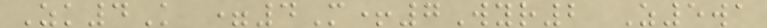Zk4K =4M+7Wyr2 Z5wa
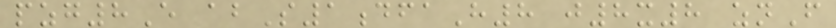pzg8E abS1dfaH8 j8x8 znF
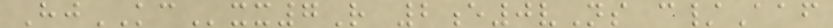HjKCxx7R 2e0vNs c/Aaf
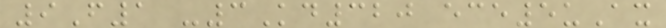9F1 -3Kd320 ece5uAx
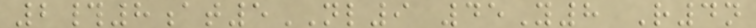2#8at5NL9 45Y8 R4n
